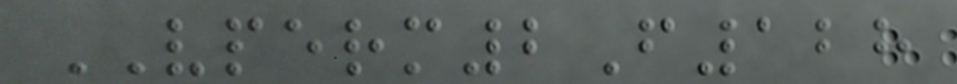VPERM2F128
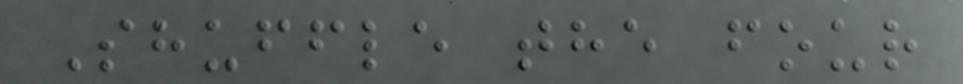Shuffle the four
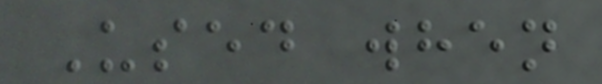Used when
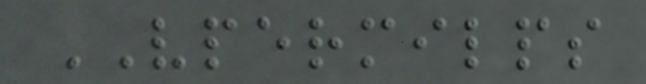VPERMILPS
